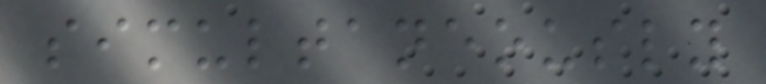simultaneously
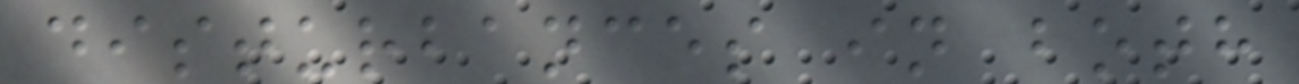disturbances in both
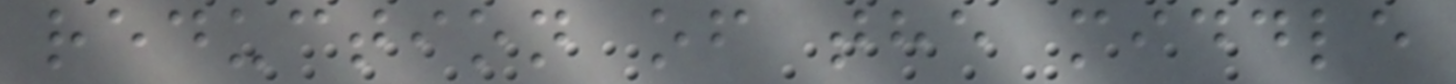reduction of the middle
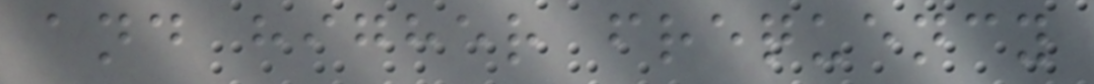and higher frequency
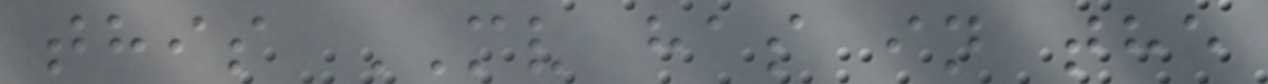this MV has in the
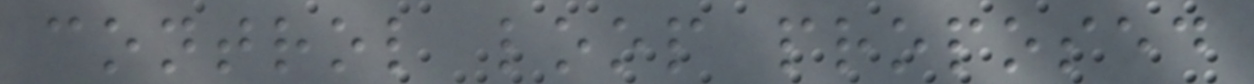control loop proposed
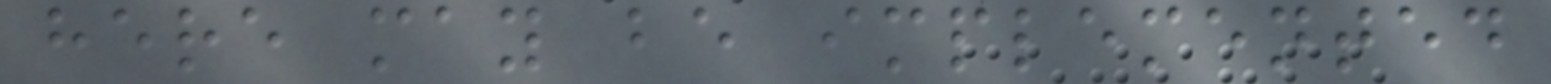here may be implemented
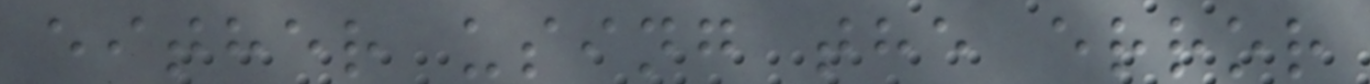either using the error
